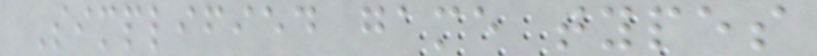Simplified game types
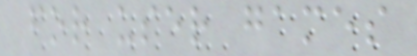for user games
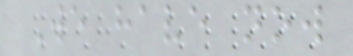We have now
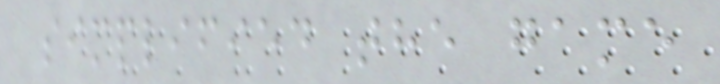simplified the game
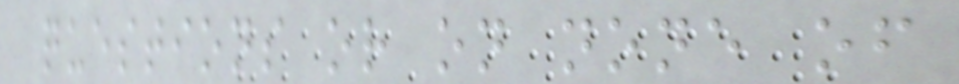questions or on none of
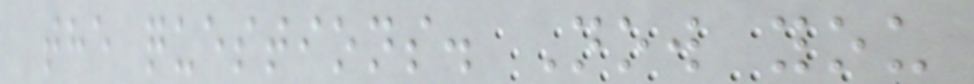the questions. Now you
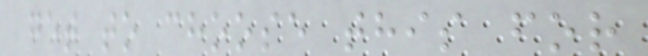get to choose this for
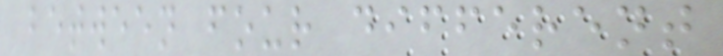between four different
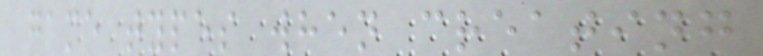game types when creating
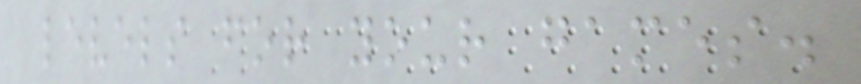levels for your games.
